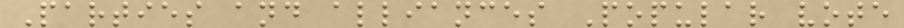Parties and alliances Popular vote
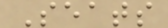Seats
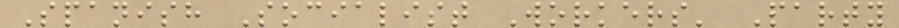Spanish Socialist Workers' Party
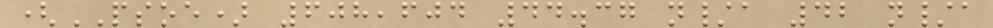(PSOE) 608,604 44.37 n/a 42 n/a
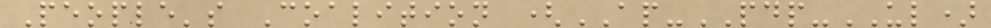People's Coalition (AP-PDP-UL)
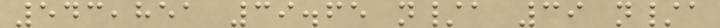543,851 39.65 n/a 39 n/a
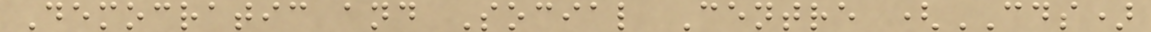Democratic and Social Centre (CDS)
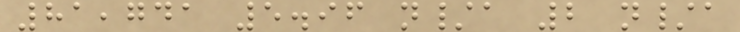81,741 5.96 n/a 2 n/a
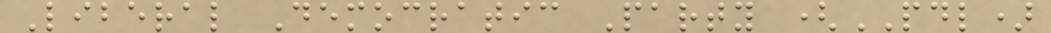Liberal Democratic Party (PDL)
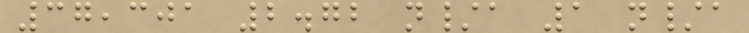37,301 2.72 n/a 1 n/a
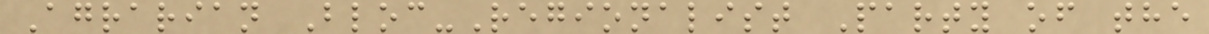Agrarian Bloc-Regionalist Party of the
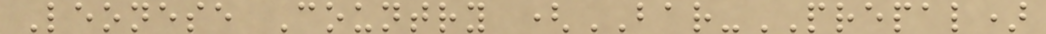Leonese Country (BAR-PREPAL)
